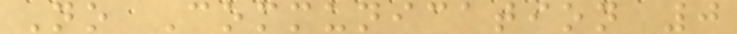No Communication 0
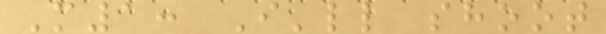M1: I'll shoot
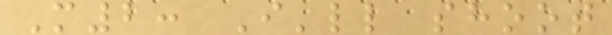M2: I'll shoot
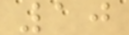10
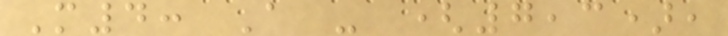M4: A - (7,3),
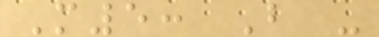M5: B -
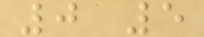0 5
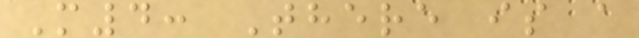M4: There is a
